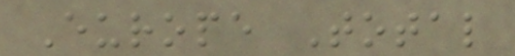Europe Total
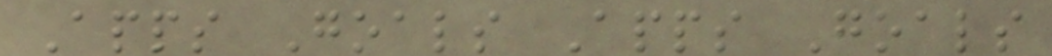Apps Goals Apps Goals
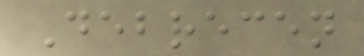Debrecen
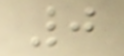0
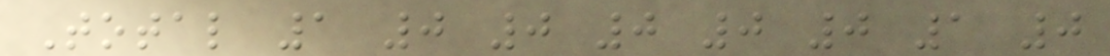Total 1 0 0 0 0 0 1 0
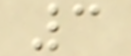3
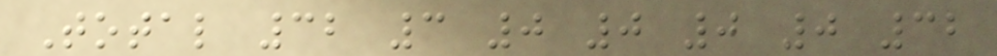Total 32 3 0 0 0 0 32
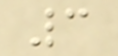3
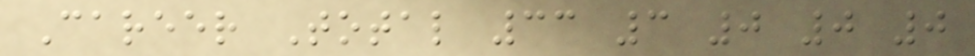Career Total 33 3 0 0 0
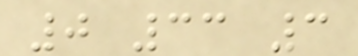0 33 3
